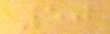50
